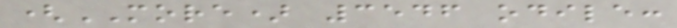(MORE) 3546 odile:
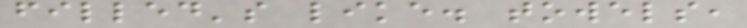filled's like. towels,
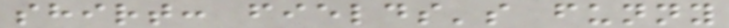shirt: fields's funny
